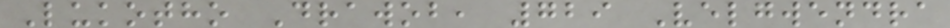Lukotho Drawob, 729 Velgwendra
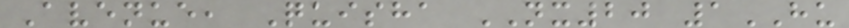Avenue, Quisha NX20 1HU
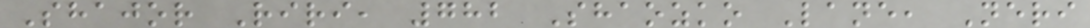Shajor Riri, 782 Shaozko Lane, Neri
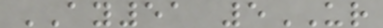AY51 5UR
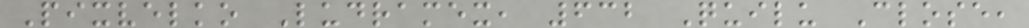Pixvelko Ludramex, 632 Quilu Close,
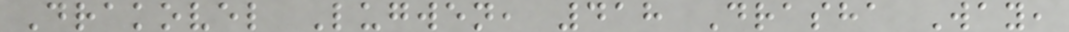Drakovel Lugwen, 418 Drasha Way,
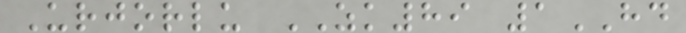Urjorlu ZK89 1HD
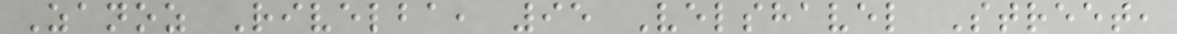Zanoz Rivelba, 95 Velshavel Street,
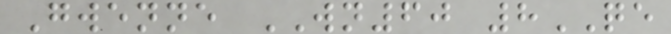Gwenne WN60 8QE
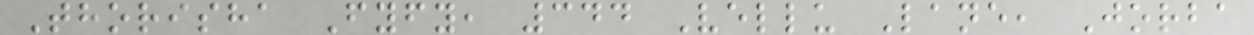Thorisha Fyfy, 344 Vellu Lane, Jorba
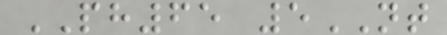PH65 5NT
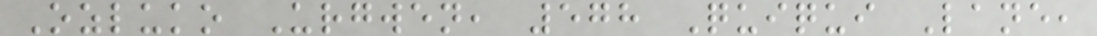Ozluko Urgwen, 578 Quiqui Lane,
